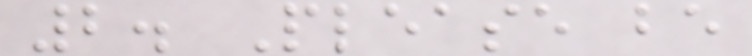2. Please be
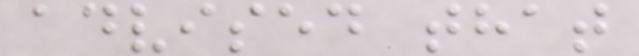advised that
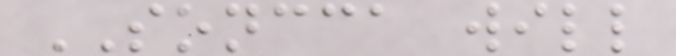SONCCA will
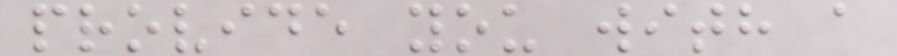provide you with a
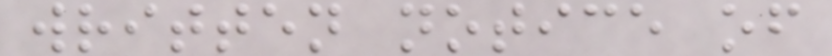written notice of
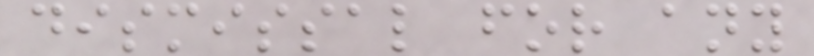dismissal for any
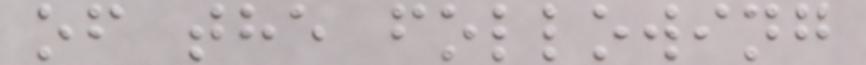of the following
